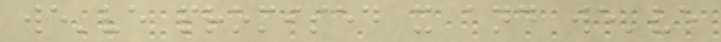we've promised x and we've
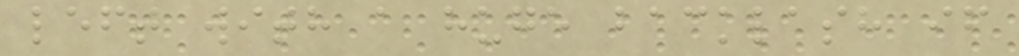left with a huge backlash if
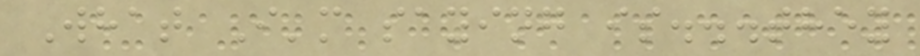What I'm saying is...they
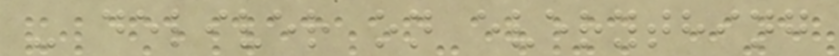- deliver on everything
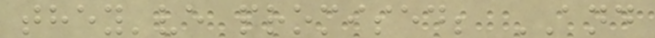they've promised; AND
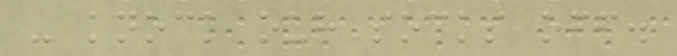- knock our socks off.
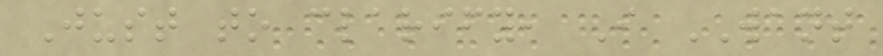Just to clarify, I WANT
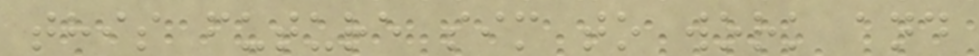this future sim to work and
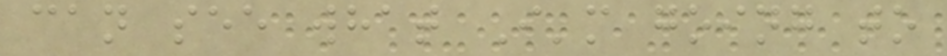can see what I'm going to
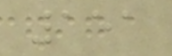151
